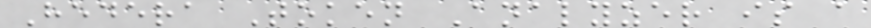Hedera Token Analyzer is a
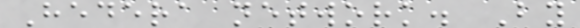Hedera network. By
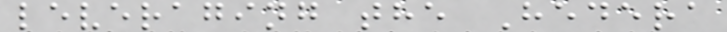leveraging the Hedera
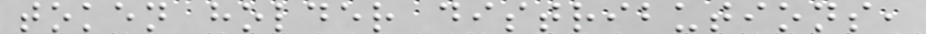token holder distributions,
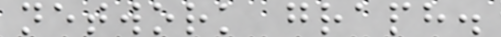network graph.
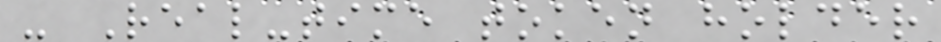- Real-time token holder
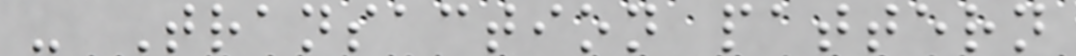- Transaction pattern
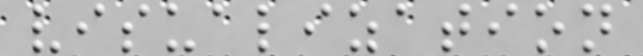visualization
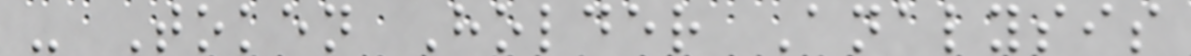- Token Holder Analysis
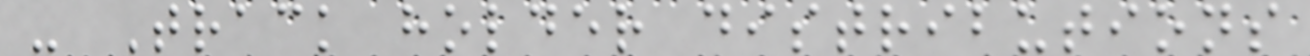- Track holder distributions
